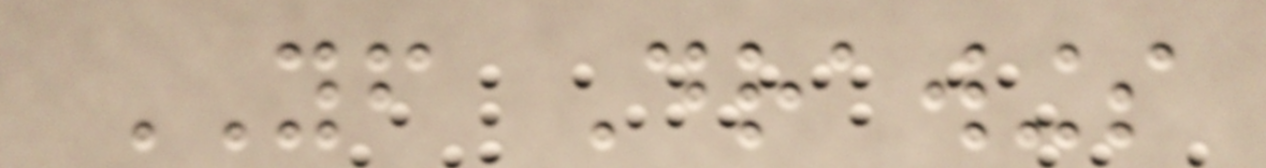YF Drawings
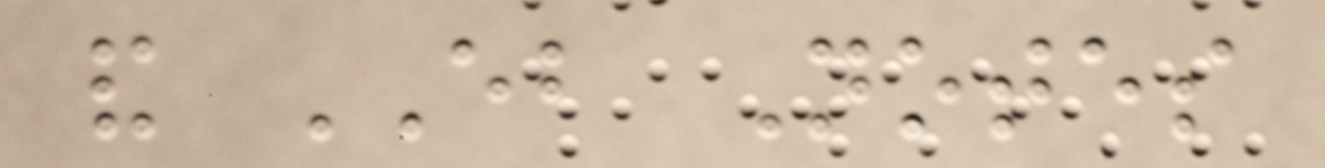and EB Notes
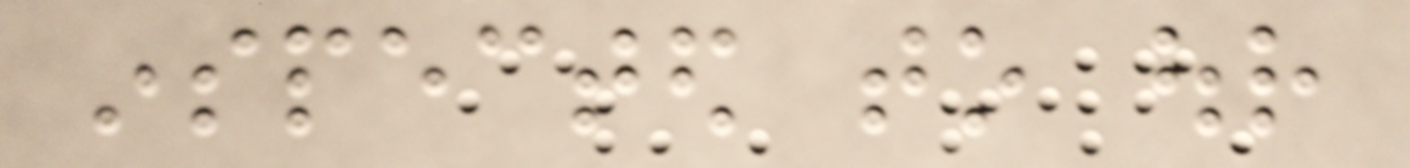inspected to our
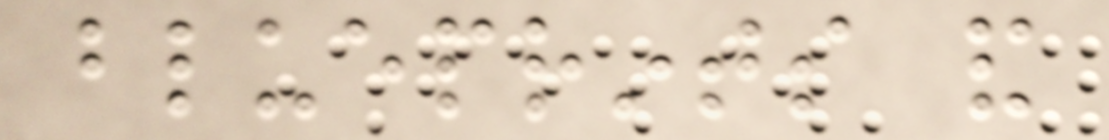blueprints and
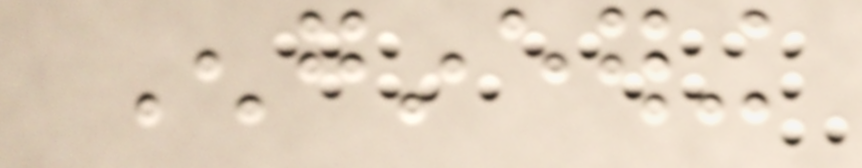Engineering
